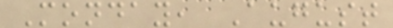Monday, August
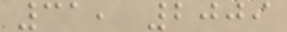31, 2009
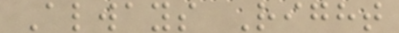Always Right
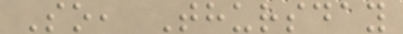So, Thursday
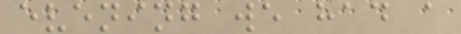evening we had a
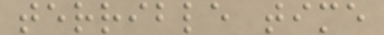terrible time
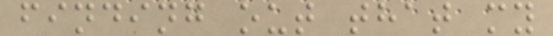finding out that my
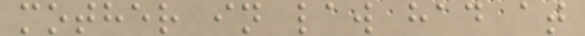mother in law had at
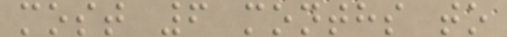most 6 months to
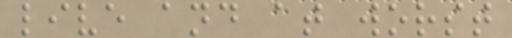live and at worst
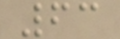63
